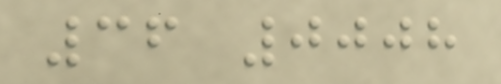36 0008
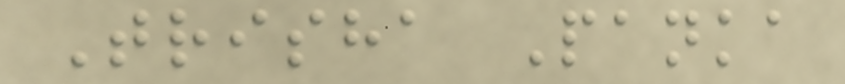Trisha Panka
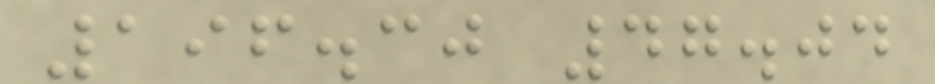196.30 47.04
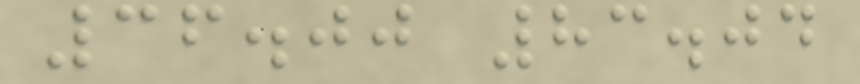36.00 83.04
